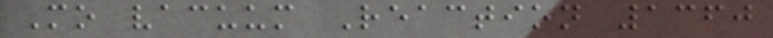Mo vacuum Reaction 1360
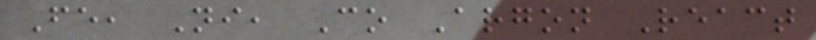Fe, Ni, Co Argon React
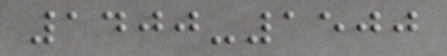1400-1500
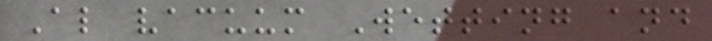Al vacuum Wetting and
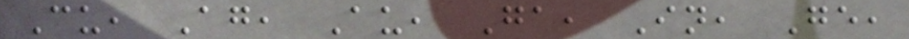Cu, Ag, Au, Ga, In, Ge,
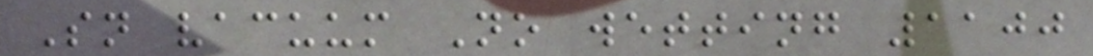Sn vacuum No wetting 1100
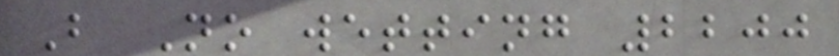B No wetting 2200
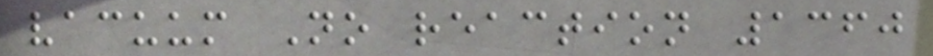vacuum No reaction 1360
